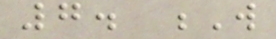7. W
